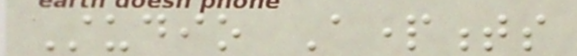Studio Apartments
